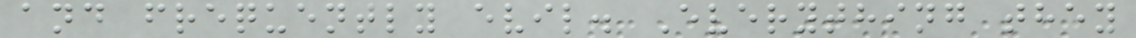and frequently evil. Everything they
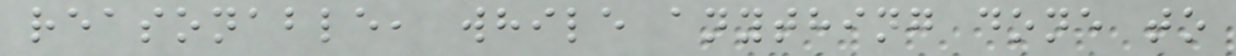reasonable, while anything done to
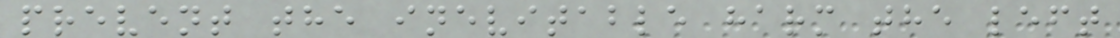prevent the inevitable harm the left
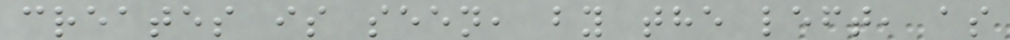creates is seen, by the left, as
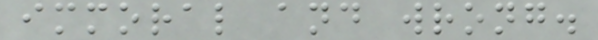immoral and wrong.
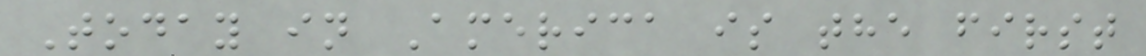Today in America is the first
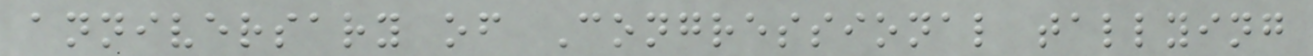anniversary of Congressional tallying
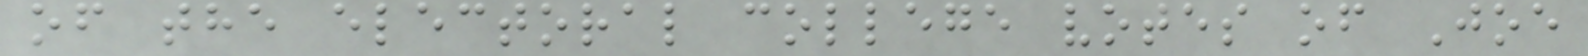of the electoral college votes of Joe
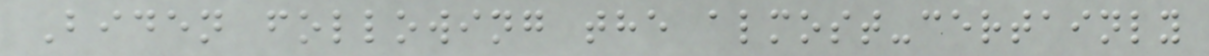Biden following the almost-certainly
